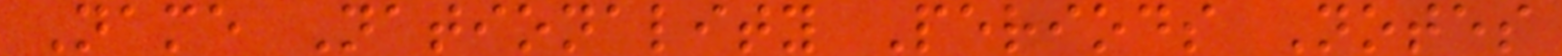Name Nationality Periods Notes
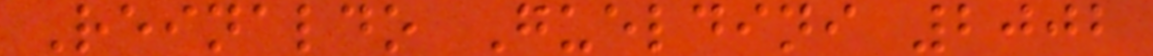Reinaldo Gueldini 2002
